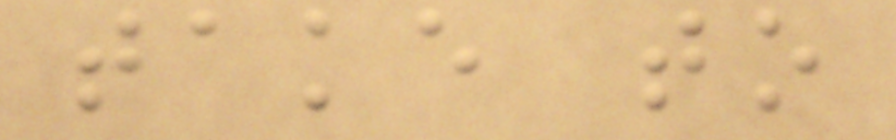take to
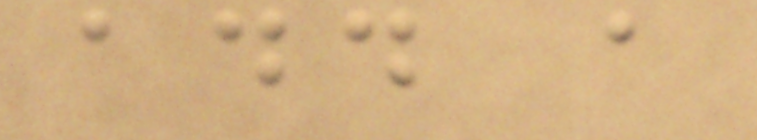add a
